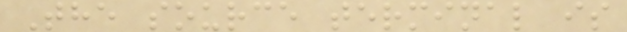The source terminal is
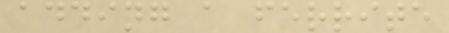adding a ferrite
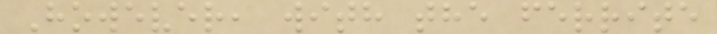However, with the ferrite
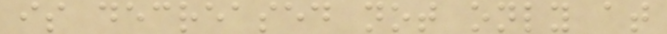is decreased not only at
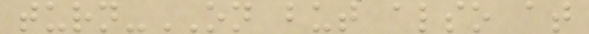turn-ON but also at
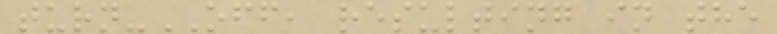turn-OFF, resulting in the
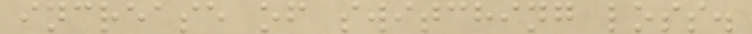increase of switching loss.
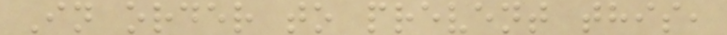In order to prevent this,
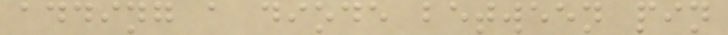adding a diode between pin
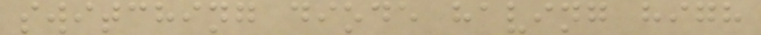switching diode having high
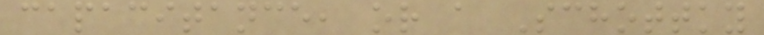capacitance, or a Schottky
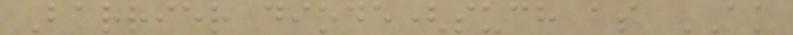Barrier diode(such as AK
